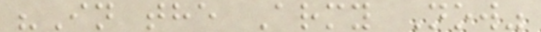"In the Army Now"
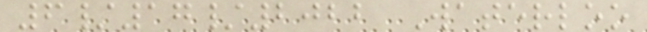6/17/2022 Waterloo
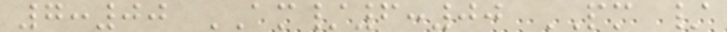7:00 AM/6:00 PM /
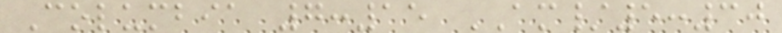Columbia 7:15 AM/5:30
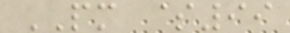PM $99
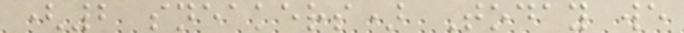(2 sneakers) Today we
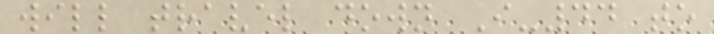will travel down I-44 to
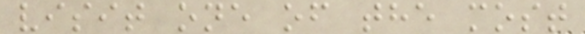visit one of the most
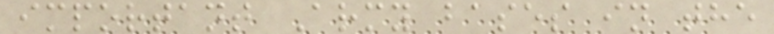important Army bases in the
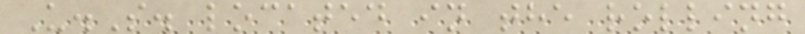U.S. located in the rolling
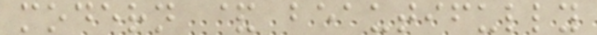modern & beautifully
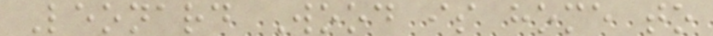Leonard Wood is home to
